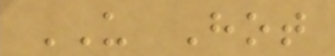US Hot
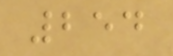254
